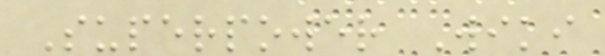Superpower Wiki
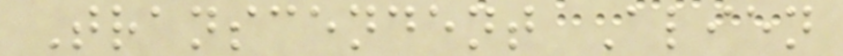Transcendent Alien
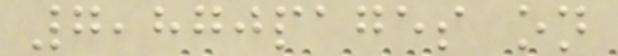7,870pages on
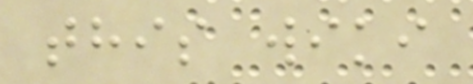this wiki
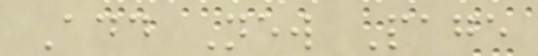Add New Page
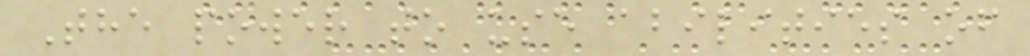The power to use abilities of
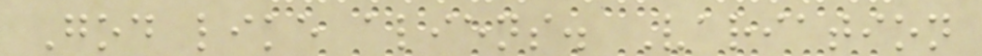God like aliens. Variation
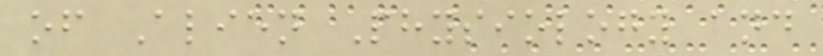of Alien Physiology and
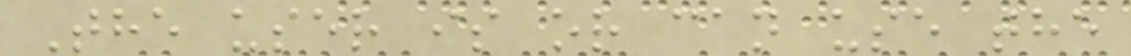The user is or can use the
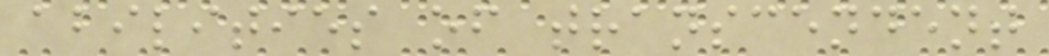abilities of transcendent
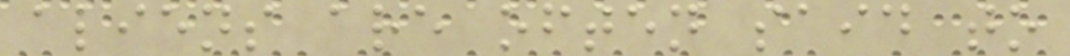aliens are often said to
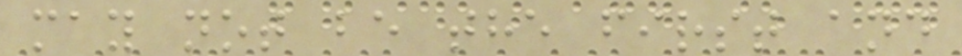may not be the first and
